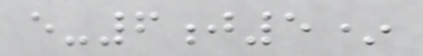e-6j5*
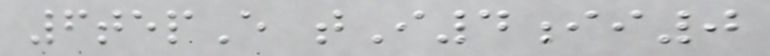6tepE tI4ii0
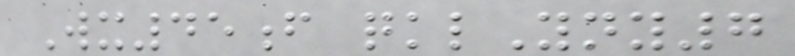Wx45f qklYny7
